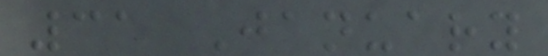31 January
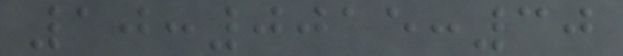10:0015:30
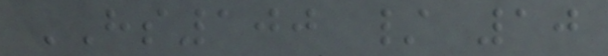HS100 / 10
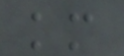km
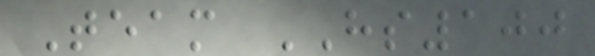Team HS100
